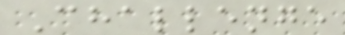Challenge
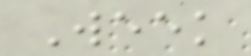Week
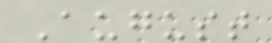August
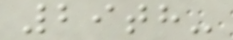29th-
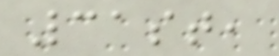31st,
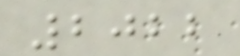2022
